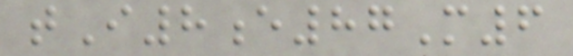tI8e87M6
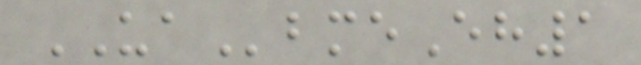UAbmeEh1
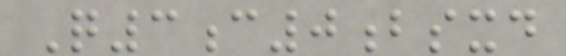Q3c0bsxd
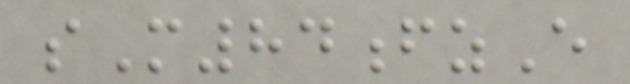sM84fzE
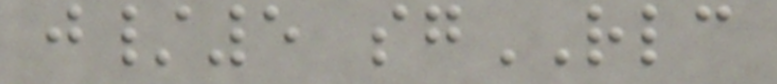j/5 sgRLC
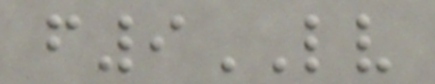f9LV
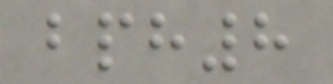bph8
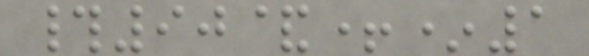#90&+*1
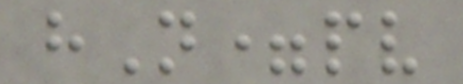hN=pv
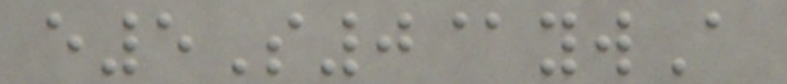e5S0@ywA
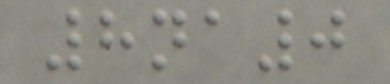8na0
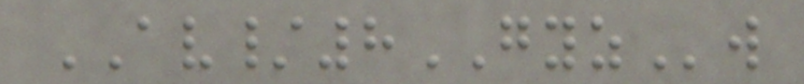AV/8GYZw
